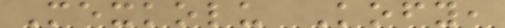Mexkolu Kofy,
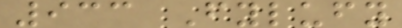933 Fylufy
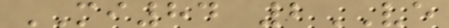MI84 2VE
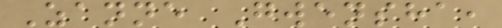Zanne Gwensha,
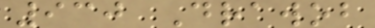930 Drawob
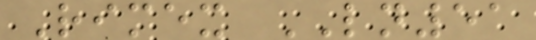Rimex LN51
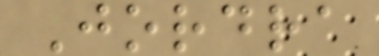Jordra
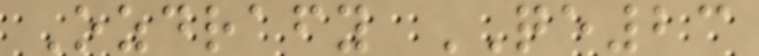Ozdrafy QE23
